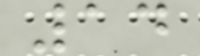14
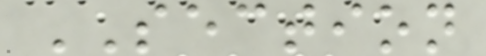SECTION
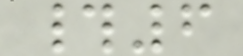#6
